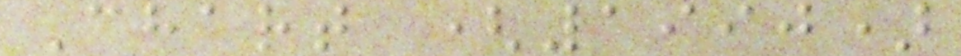Chart (1990)
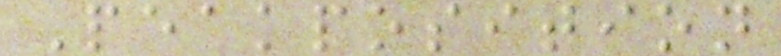Peakposition
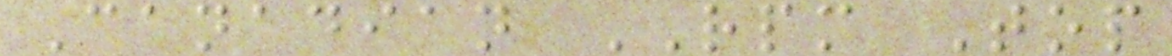Canadian RPM Top
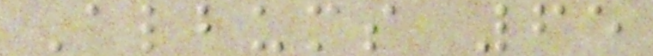Albums 65
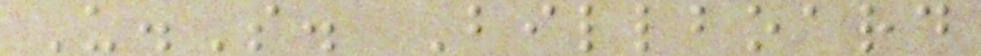U.S. Billboard
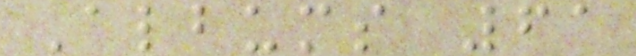Albums 61
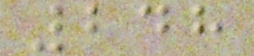248
